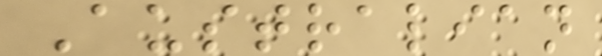Australian
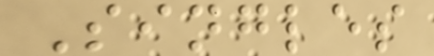Singles
